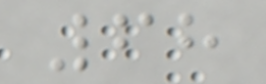68
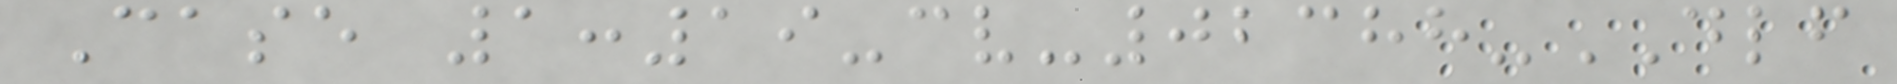Case 1:19-cv-02388-DLF
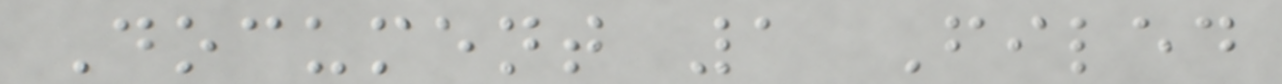Document 1 Filed
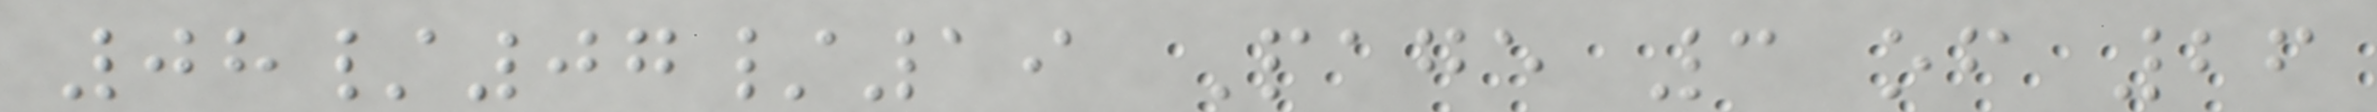08/07/19 Page 3 of 26
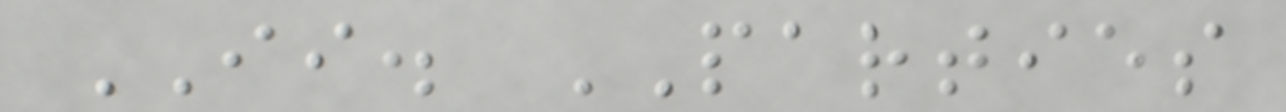II. PARTIES
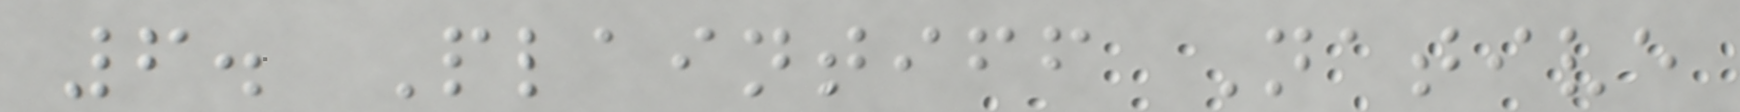6. Plaintiff Native
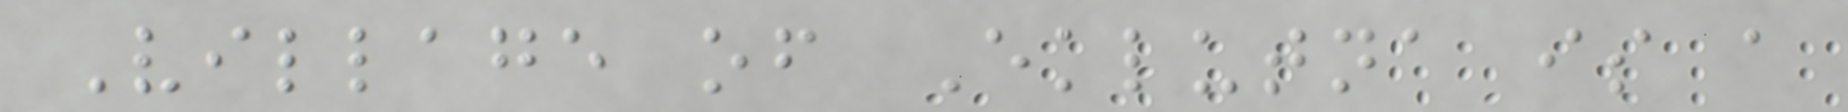Village of Eklutna is a
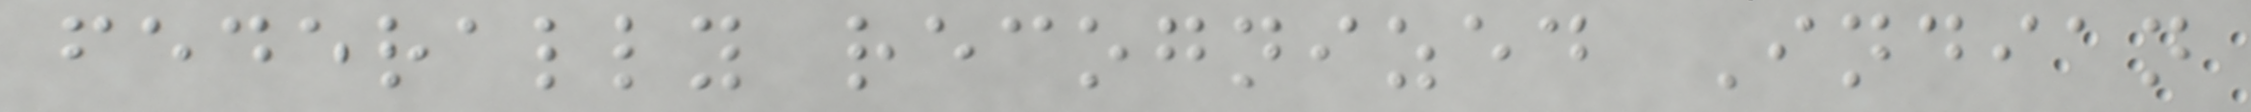federally recognized Indian
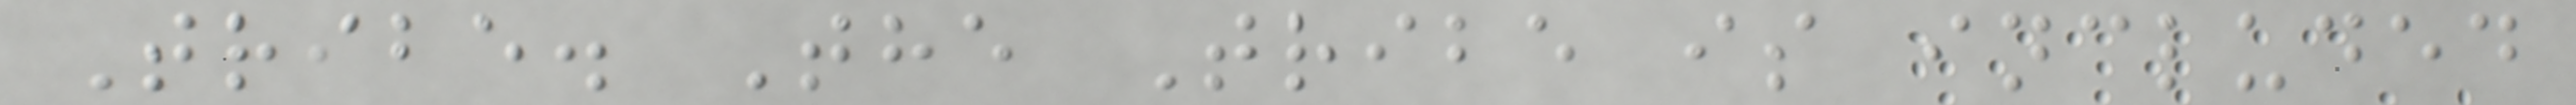Tribe. The Tribe is included
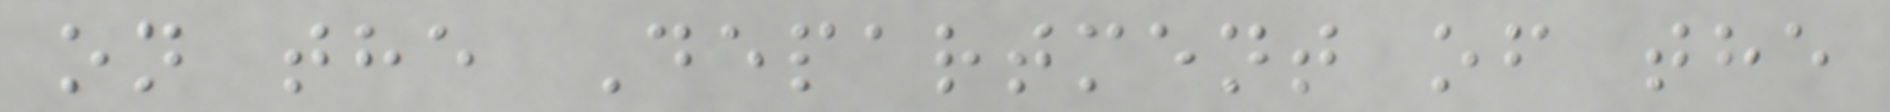on the Department of the
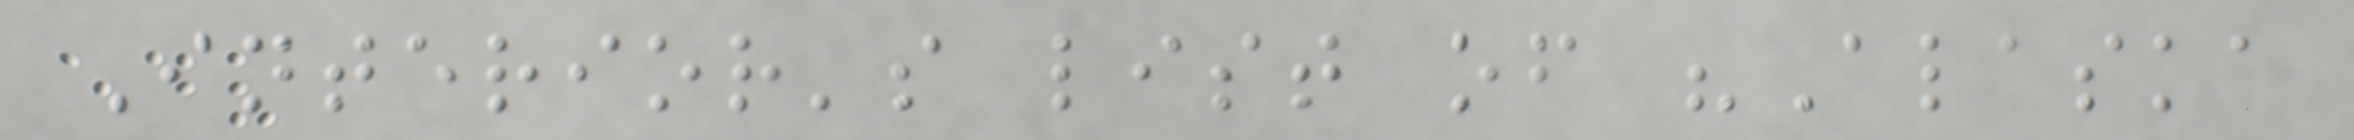Interior's list of "Alaska
